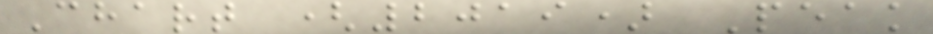Chart (2019) Peak
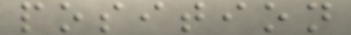position
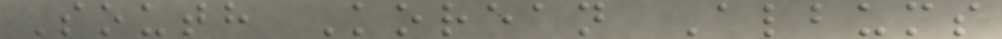South Korean Albums
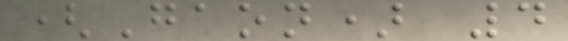(Gaon) 4
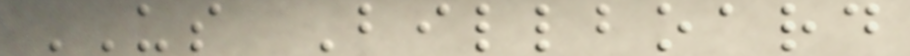US Billboard
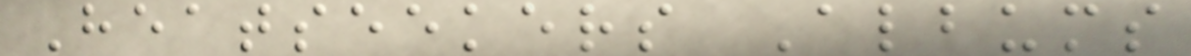Heatseekers Albums
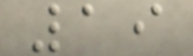19
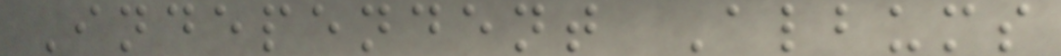Independent Albums
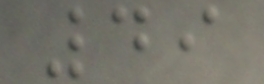49
